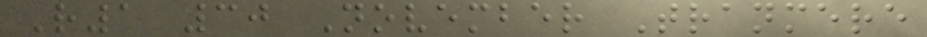R1 30 November Tranmere
